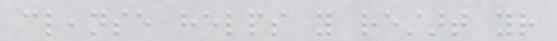cleanse helps you restart your
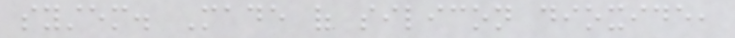system. Made of silicon dioxide,
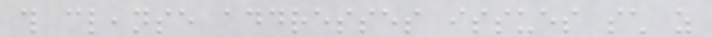this cleanse addresses issues such as
